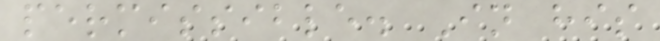permissible. In his
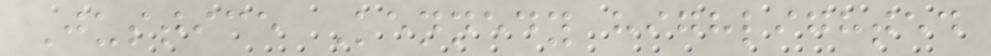Justice Kennedy highlighted
